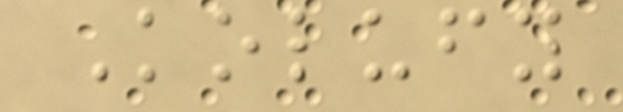Kolufy
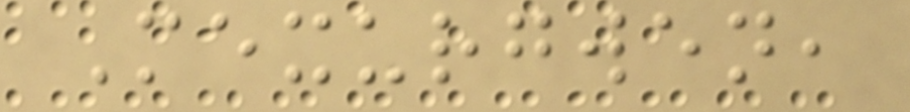Mexurgwen,
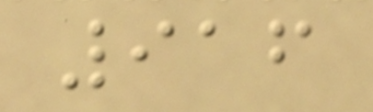916
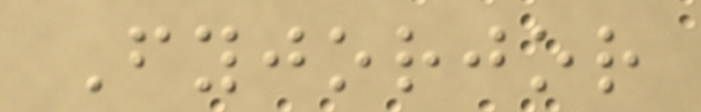Fyjorjor
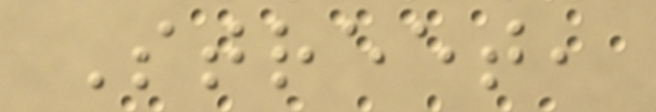Street,
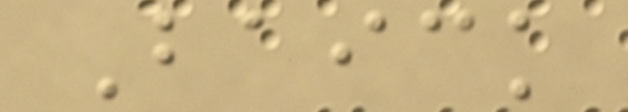Baick
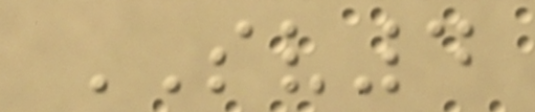SV4
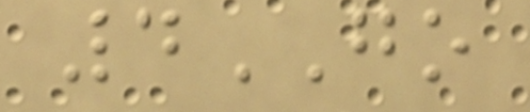4GO
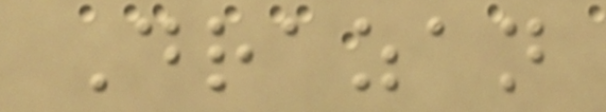Drazan
